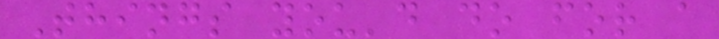Things you'd do for a
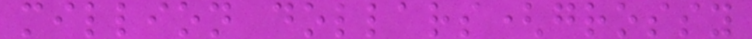million dollars(grossy
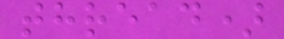thread)
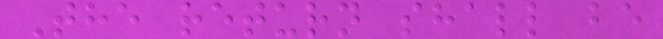The return shall be
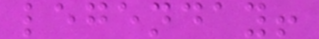legenday!
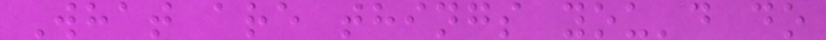What are things you'd do
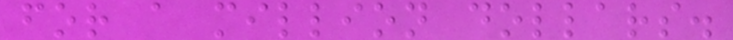for a million dollars.
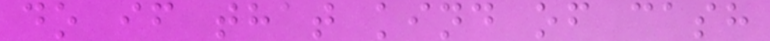do if that kind of cash
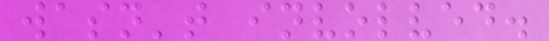wasn't involved.
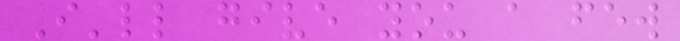I'll give you a few
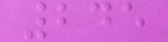245
